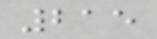215
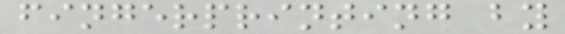fingerprinting by
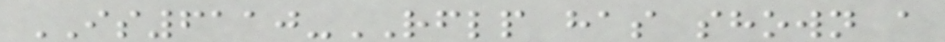IS6110-RFLP has shown a
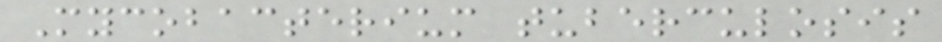Mycobacterium tuberculosis
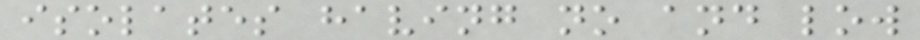isolates having no and low
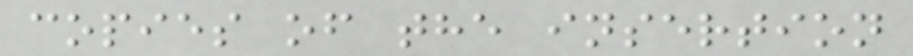copies of the insertion
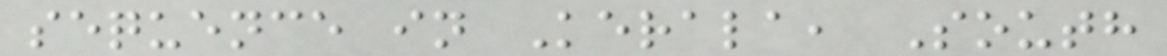sequence in Kerala, South
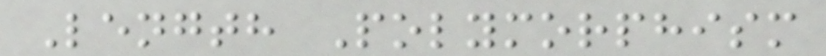Length Polymorphism
